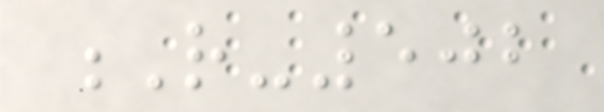R-502
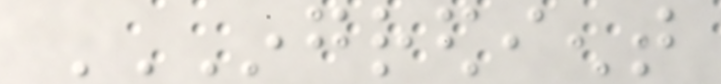INGREDIENT
